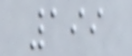199
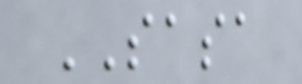SASA
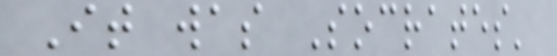It was Socrates'
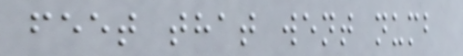feet that went numb
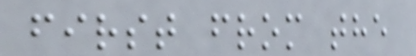first from the
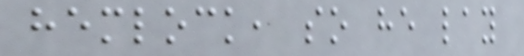hemlock, so he lay
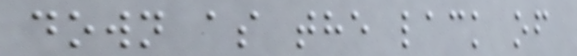down as the lack of
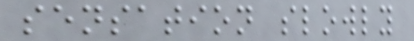sensation slowly
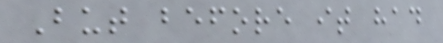But before it had
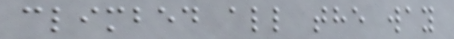climbed all the way
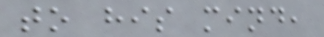to his mind,
